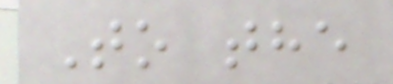To the
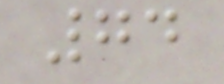74
